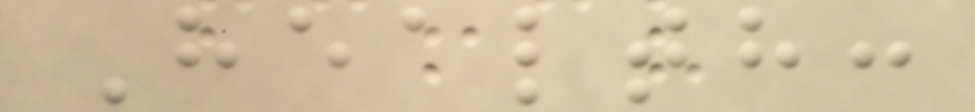Health:
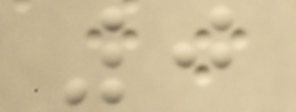0
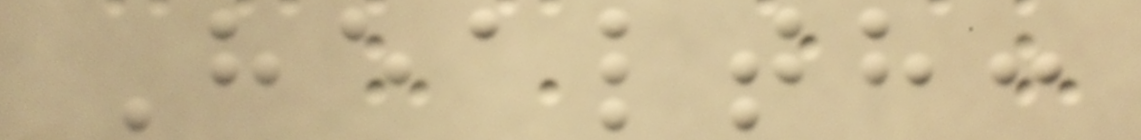Health:
